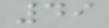49
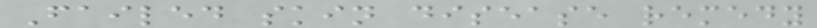Failed skin disease remedy
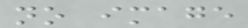no image
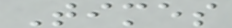Times
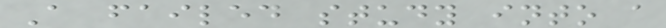A failed study into a
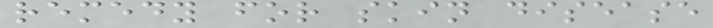remedy for skin disease
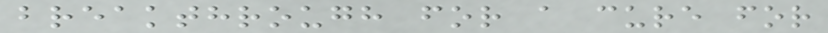breakthrough for a cure for
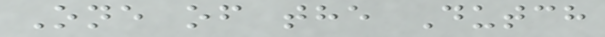One of the Dutch
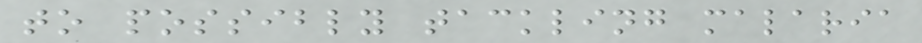to possibly tackling malaria
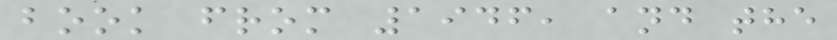book from 1946, and the
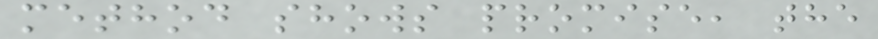method shows promise, the
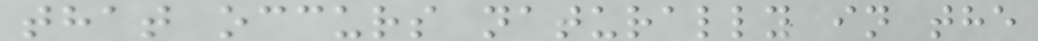that occurs naturally in the
